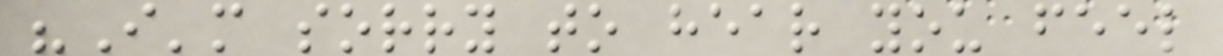"I'm sorry to hear you feel
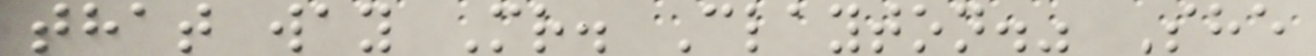that way Mr. Clayton." She
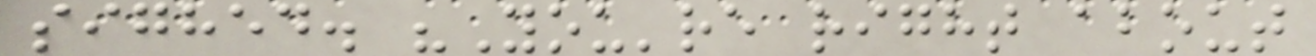sighed. "You're right about
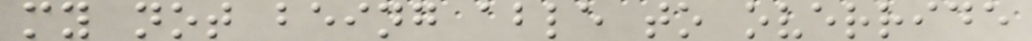my not being able to override
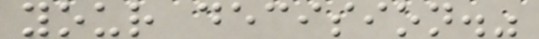your decision."
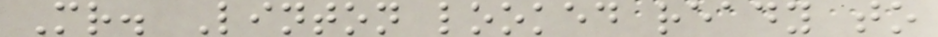Mr. Linton looked ready to
